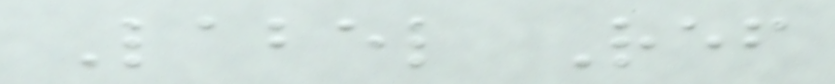Label Ref
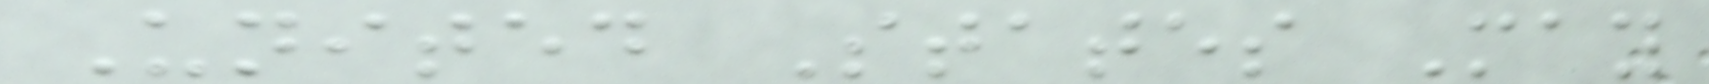United States May
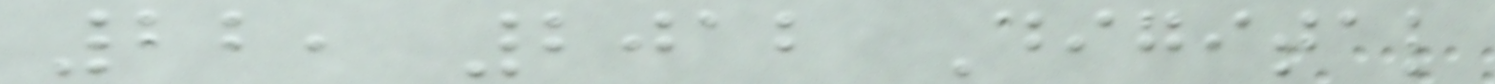22, 2012 Digital
